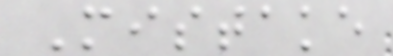Mistake
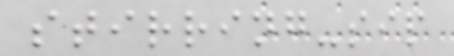stirring-sip
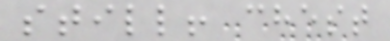still! chest
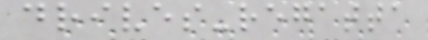drives-regatta
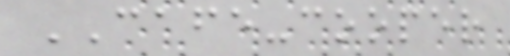CAFE-cooper
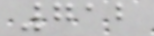712
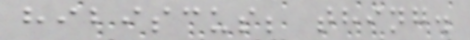hibiscus; thing.
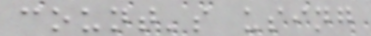count's using
